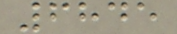6845
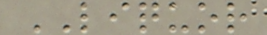LIQUOR
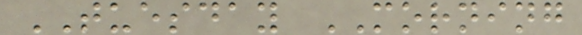TUESDAY MORNING
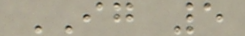IG 5
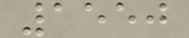1550
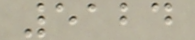5124
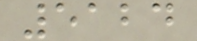5124
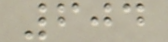604
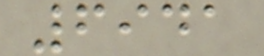6941
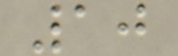10
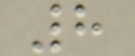8
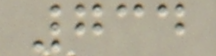734
